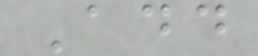Add
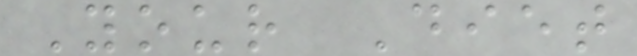Your Diet
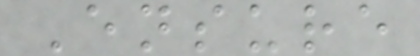Ensure
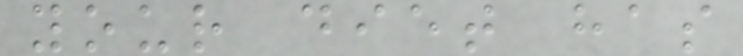your diet has
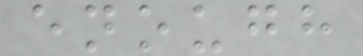enough
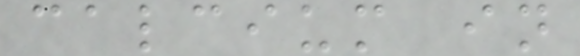calcium in
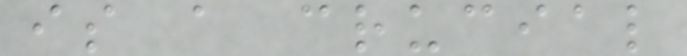is a crucial
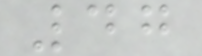47
